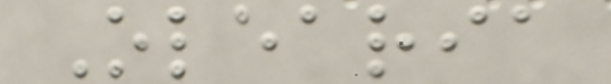Olearia
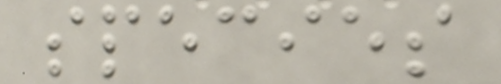species
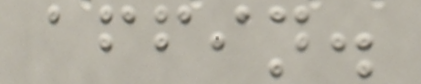affin.
